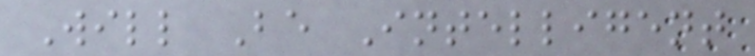Will Be Intelligent
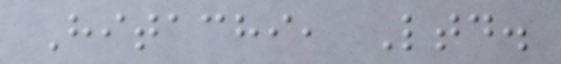Hitachi, Ltd.
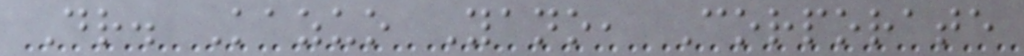Dr. Kazuo Yano, Corporate
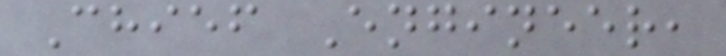Chief Engineer,
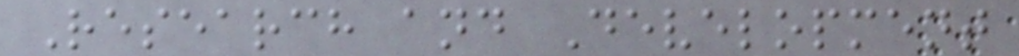Research and Development
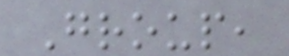Group,
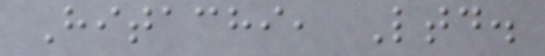Hitachi, Ltd.
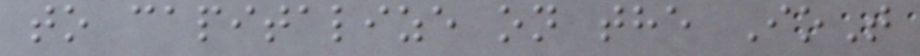to capitalize on the IoT
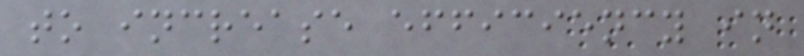to increase efficiency in
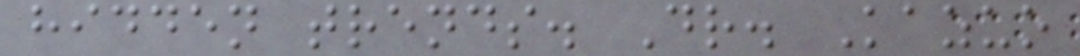hidden trends. Dr. Kazuo
